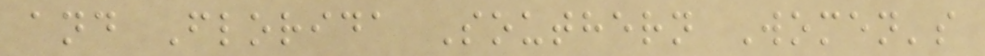and Florida Southern Women's
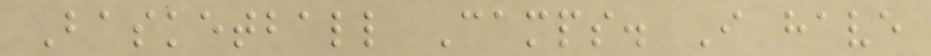Basketball Camps. I have
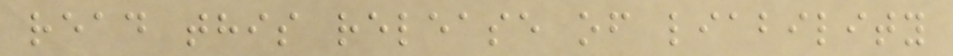read this release of liability
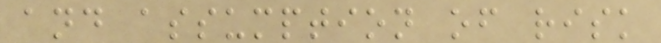and assumption of risk
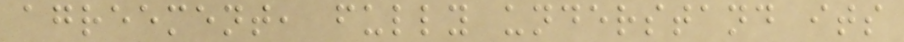agreement, fully understand its
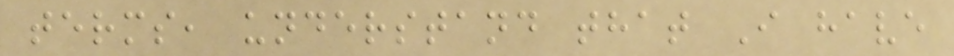terms, understand that I have
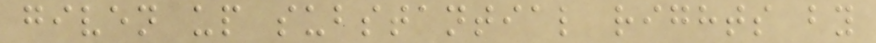given up substantial rights by
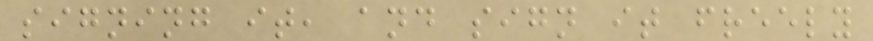signing it, and sign it freely
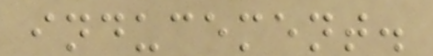inducement.
